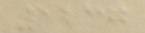1237
